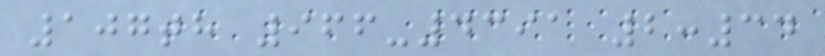107th 966-4391 2:34
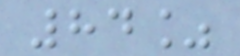84%
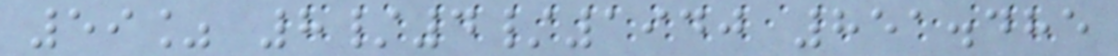59% 8/4/1940 851.485
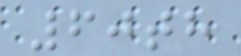60th
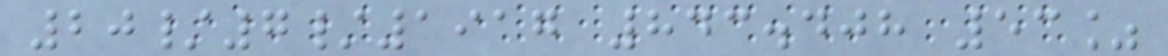20/7/1917 843.408 53%
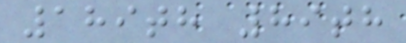189th 89th
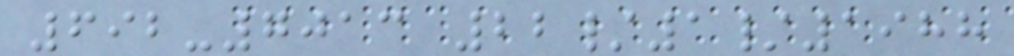692-7013 22/1/1988
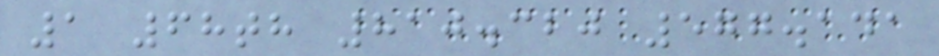1 68th 810.320 577.141
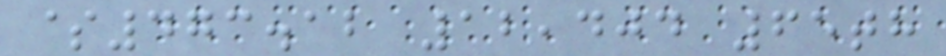$473.12 12,404 65th
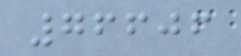76606
